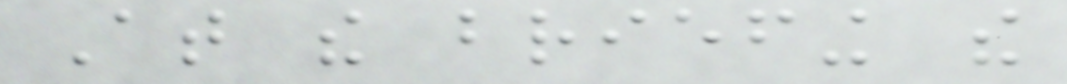At the briefing the
